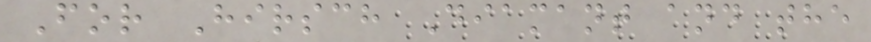For Hirsch Diamant and the
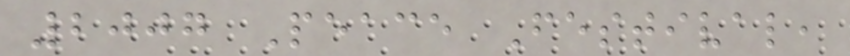2007 Peace Festival,
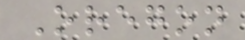Oregon
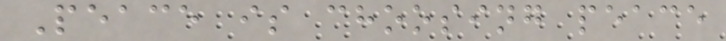Peace is choosing peace
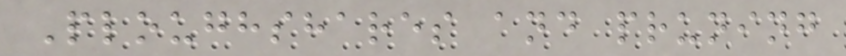Ploughshares and pruning
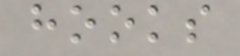hooks
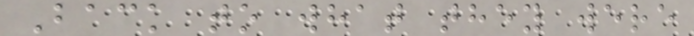Back to what they were
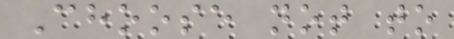Choose not to
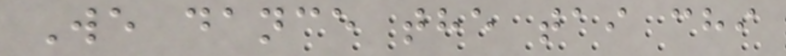We dance the tai chi
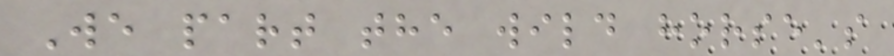We part the wild horse's
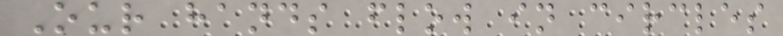Our hands flow in circles
